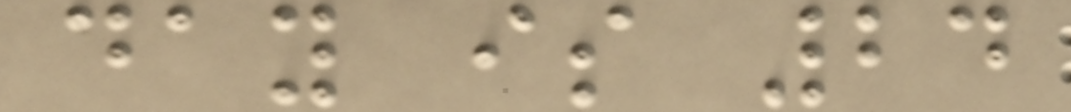day is 24
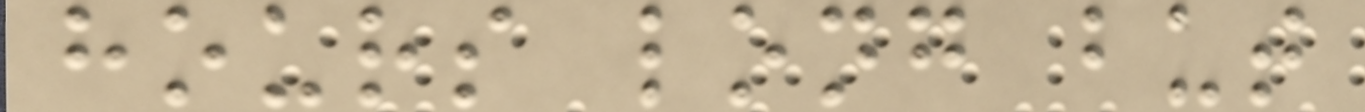hours long but
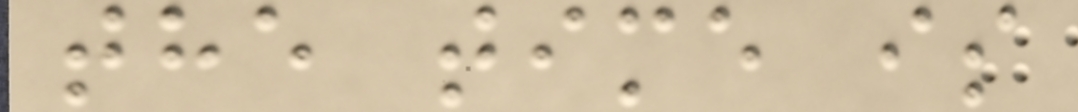the time is
